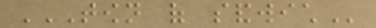TOWN OF SANDWICH
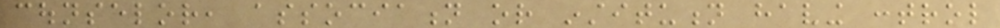counselor, association or institution having control
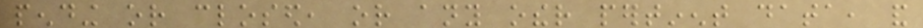pending or closed, or any other pertinent data, and
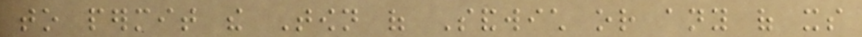to permit the Town of Sandwich or any of its
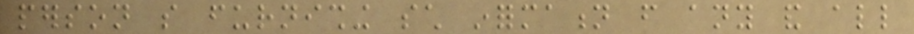person so furnishing such information from any and all
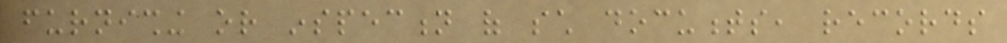furnishing or inspection of such documents, records
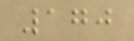170
